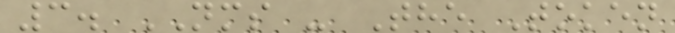3. NMS - The Token
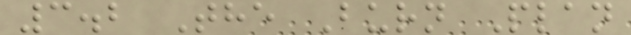3.2 The Burn Plan
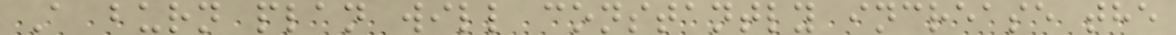A burn plan will constantly increase the
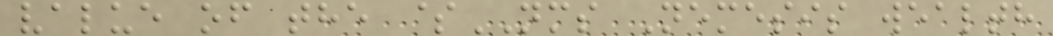value of the $NMS Nemesis wealth
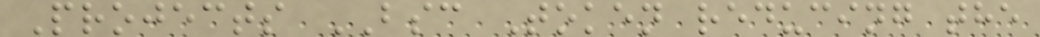Projects BSC Token reducing the
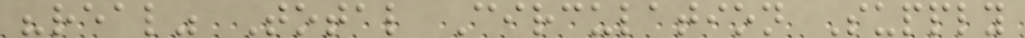"real" Total Circulation Supply
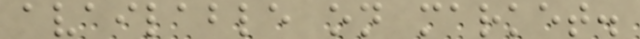available on market.
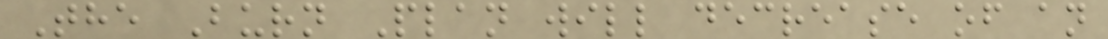The Burn Plan will decrease of an
